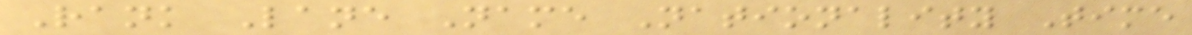Rank Lane Name Nationality Time
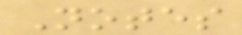Notes
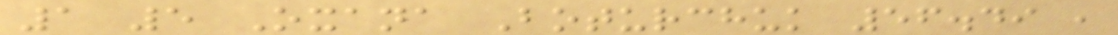1 5 Oxana Boturchuk 56.49 ,
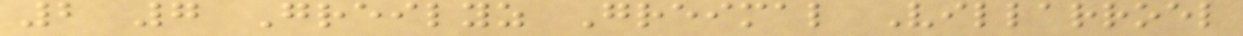2 7 Greilyz Greimal Villarroel
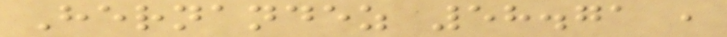Hernandez 58.71 ,
